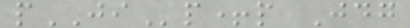pJIp+p Jdg
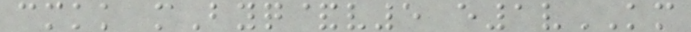cmkk mByq&v5 e1vKM
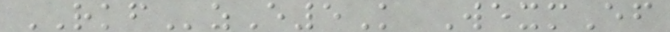RKFzE5K WexmEf
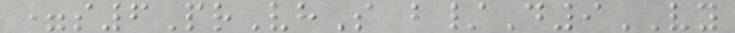=s6PrVhS b/D9VY
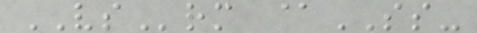VSrm @SS-
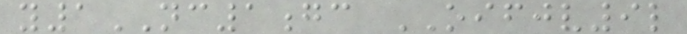y1NC1gc OIFJV9l
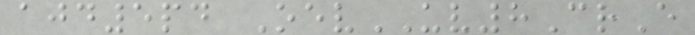ajd5pd OevUV8CrE
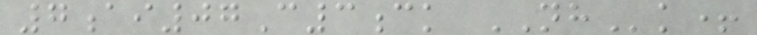7ai07C3ck NHk+
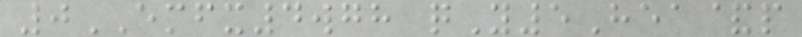0EMFX4wgh qY5Hea&p
